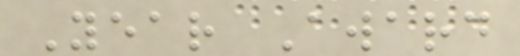Year Award
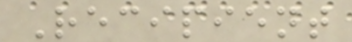Recipient
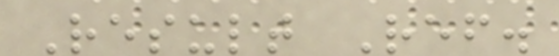Result Ref.
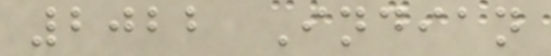2022 Indian
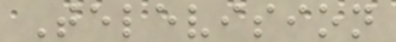Television
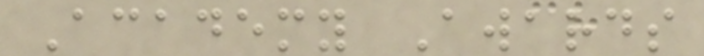Academy Awards
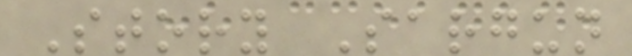Story Sargun
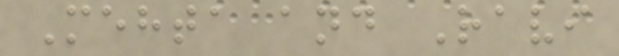Mehta and Ravi
